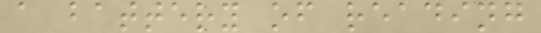a battery of reading
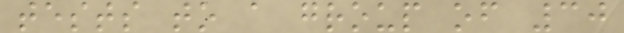tests to a group of 30
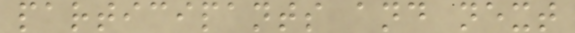participants and next
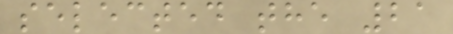selected the 21
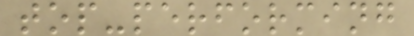top-performing
